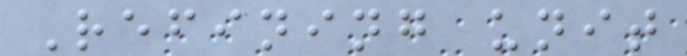Refining unit
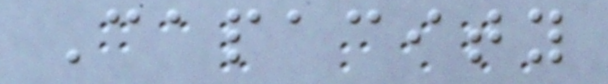Capacity
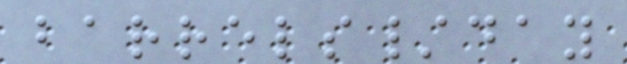barrels/day
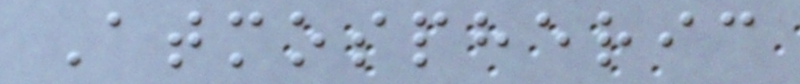Atmospheric
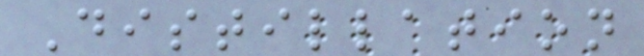Distillation
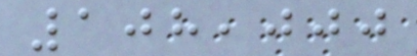108,000
